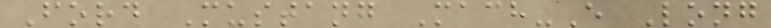Ford Mustang Mach-E Long
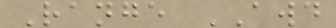Range AWD
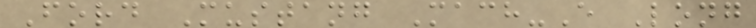Ford Mustang Mach-E Long
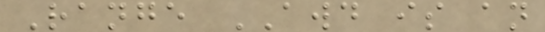Range AWD is an
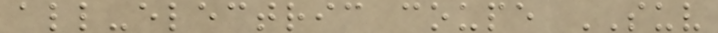all-electric coupe SUV
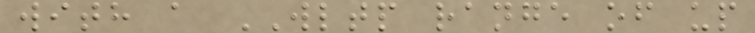with a WLTP range of up
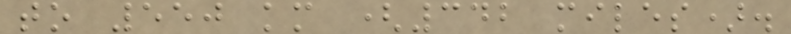to 550 km (342 miles).
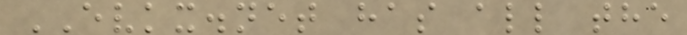EVKX.net has all the
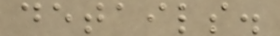details.
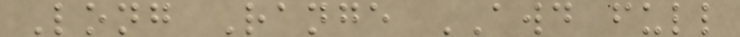Long Range AWD full
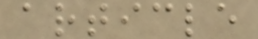article
